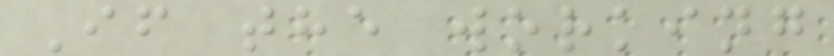If the working
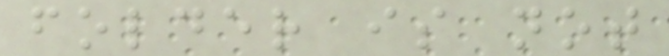folder is not
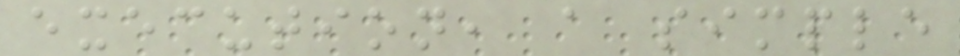execution, a simple
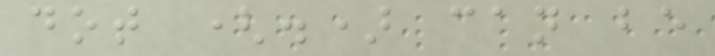dot (.) can be
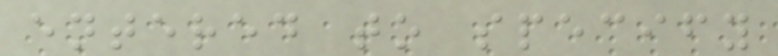entered to specify
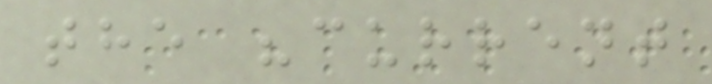the "current
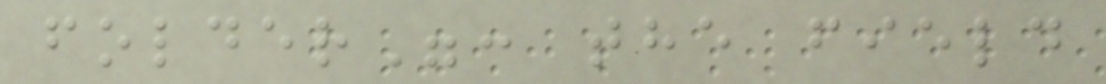folder": the field
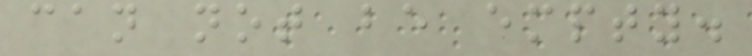can not be empty.
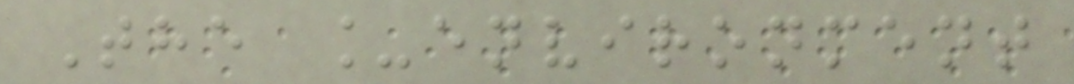The _environment
